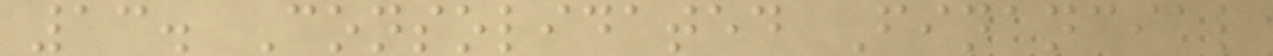13. Consolidated Financial
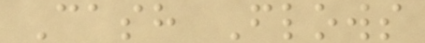Cash Flows
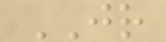JR
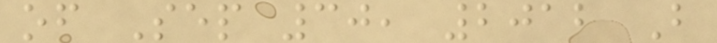of Sep 30, 2012 B
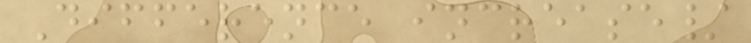Difference increase/
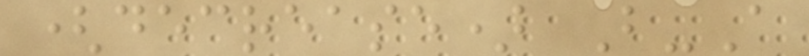(decrease) B-A
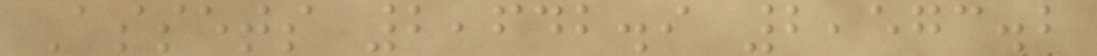Assets 2,642.9 2,573.2
